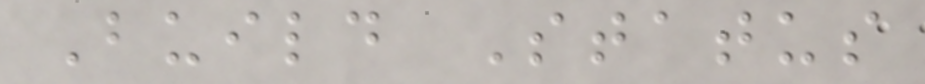Build Status
